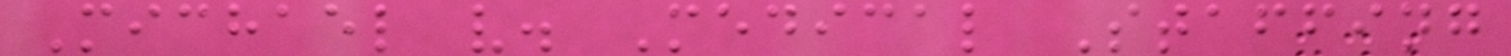Michael v. Medical Staffing
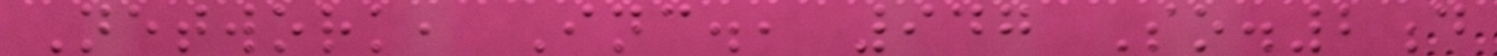Network, Inc., 947 So.2d
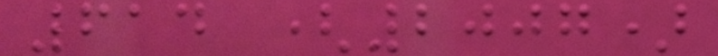614 (2007)
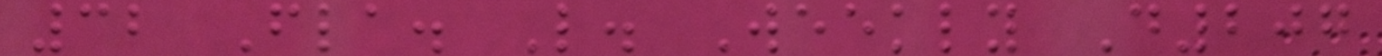32 Fla. L. Weekly D207
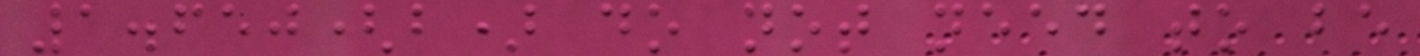1.650(b) do not need to be
